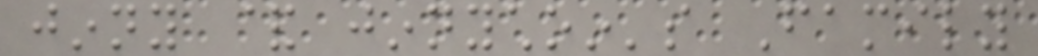jinny & jinnychoin's Family
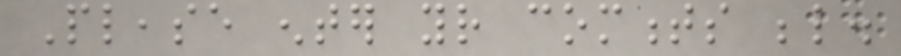Please enter your comments below.
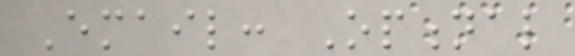Email: Optional
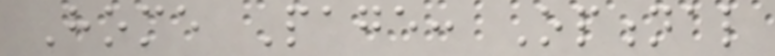Home Page: Optional
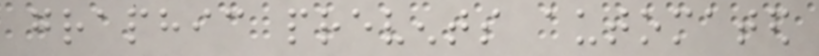graphic prevents automated
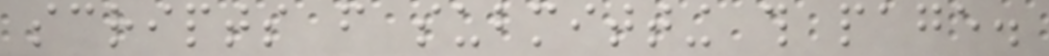scripts from submitting this page.
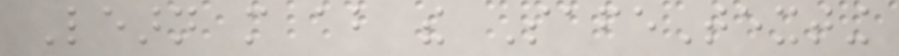Learn more about the SafeTexting
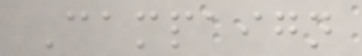Campaign
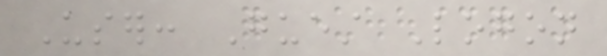User: Guest Logon
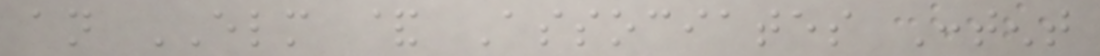an ELM & Associates Content
